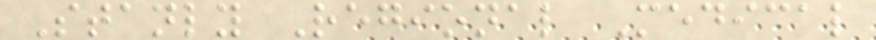Stanly Regional Medical
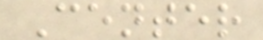Center
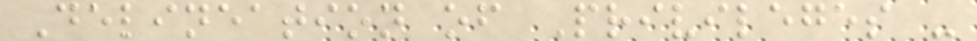Delineation of Privileges -
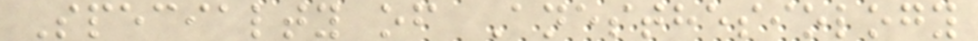Specialty of Anesthesiology
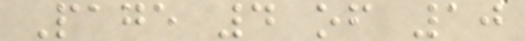Page 4 of 10
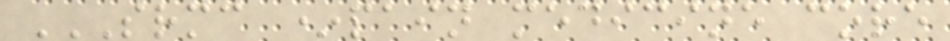SRMC *PAIN MEDICINE CORE
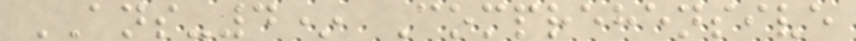ANS-4* Comprehensive
